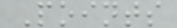Points
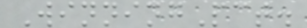WinningPct.
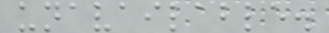unavailable.
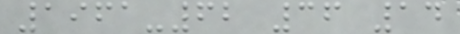1961-62 36 14
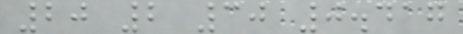20 2 30 0.417
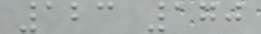123 170
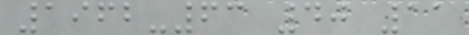1962-63 40 11
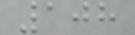108
